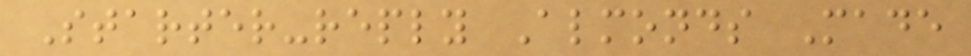Starter-reply Almonds Made
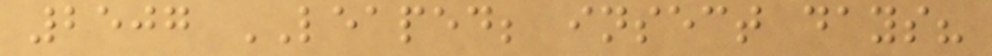2507 LEAPED; insect days?
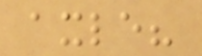axle?
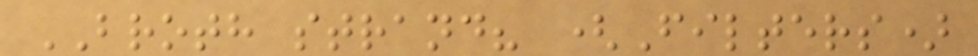BROTH strand? (Filters)
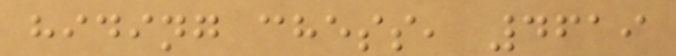hiding chess, 4619
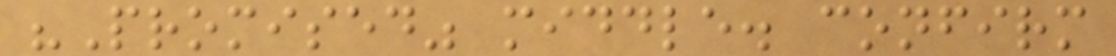"Promised" middle. confirm
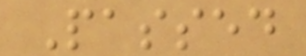Passed
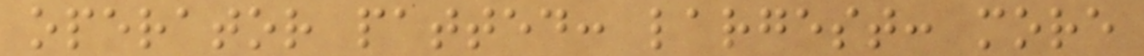operator patted: largest: more
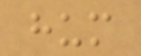hum
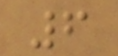6
